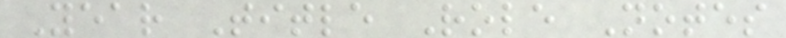Year Title Role Notes
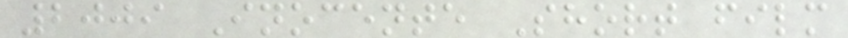2009 Inocente Short film
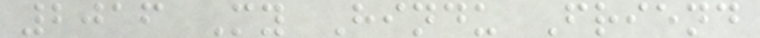2016 My Hindu Friend
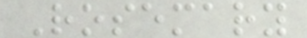Rosemary
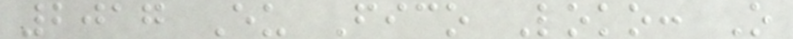2017 Eu Fico Loko: O
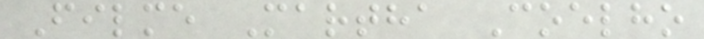Filme Martha Coelho
